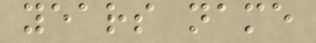years name
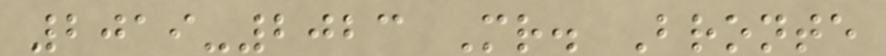2019-2023 Mr. Bronte
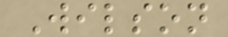Wilson
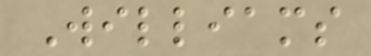Williams
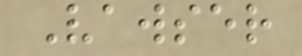Vawser
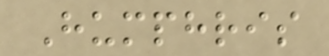Humphris
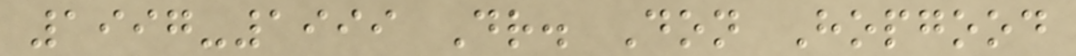1997-1999 Dr. Don Hopgood
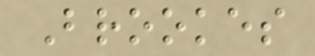Brookes
